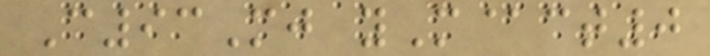C93Mj yM@ct0
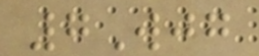7Wjg
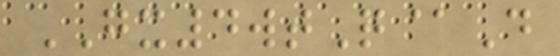GX4wtQ@D
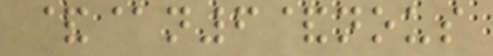&@n6&nous
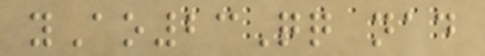yAo23Qq nad
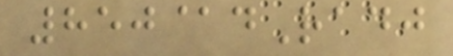850@dRadj
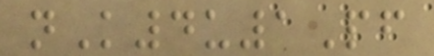nK4u1Pf
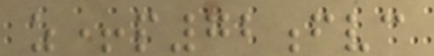z+p72fvc
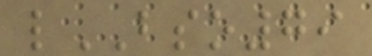lBSO79
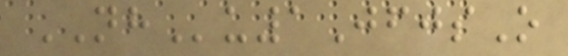NHu1JfjsO
